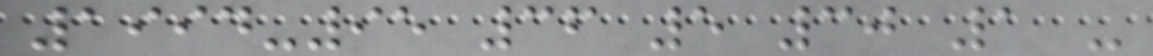1994-95 36 5 30 1 -
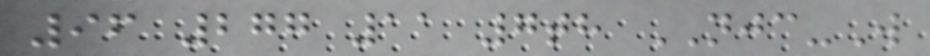96 277 11 7th NJC-W
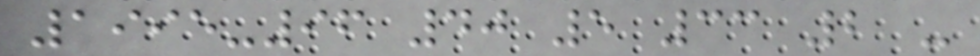1995-96 40 5 33 2 -
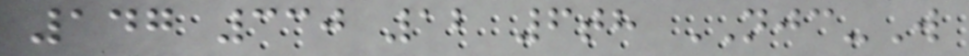147 330 12 6th NJC-W
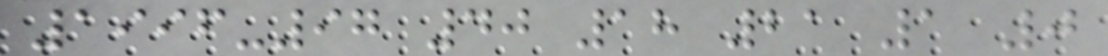1996-97 40 18 21 1 0
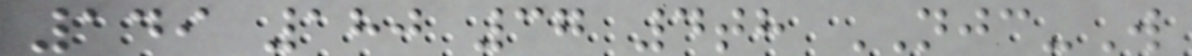149 180 37 4th NJC-W
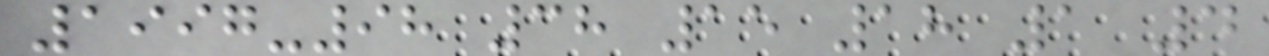1997-98 38 15 18 1 4
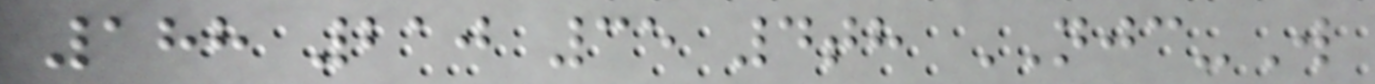188 210 35 4th NJC-W
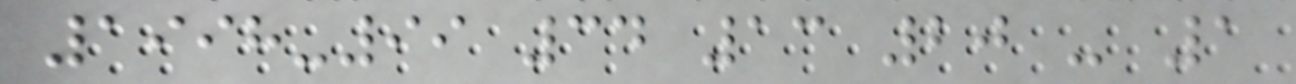1998-99 34 13 20 - 1
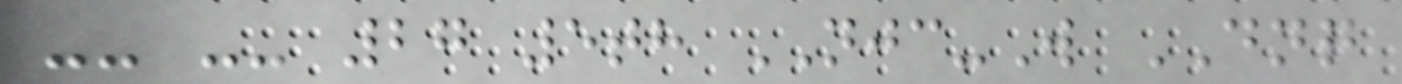-- -- 27 5th NJC-W DNQ
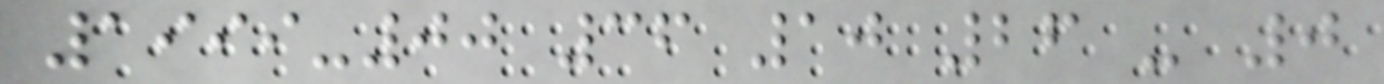1999-00 36 10 26 - 0
